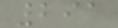291
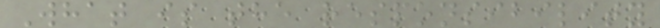What is the responsibility
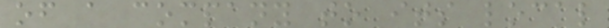of a company to its local
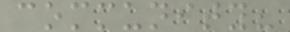community?
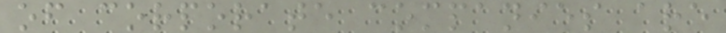of corporate companies are
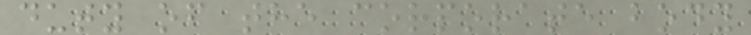duty of the corporate body
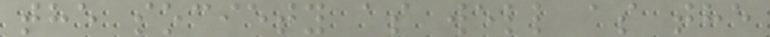the society as well as the
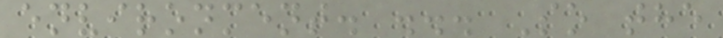environment. ... So the
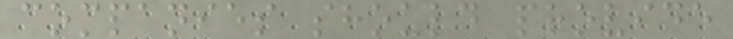companies should provide
